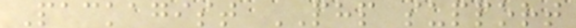Packagist PHP support
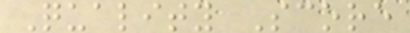Quality Score
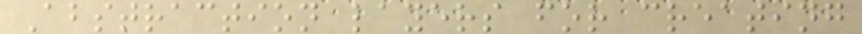Abstraction layers for creating
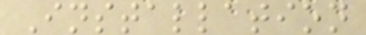Installation
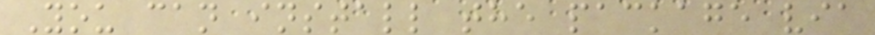You can install the package via
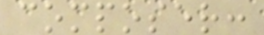composer:
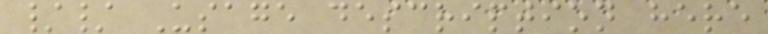// Usage description here
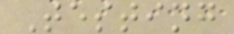Testing
